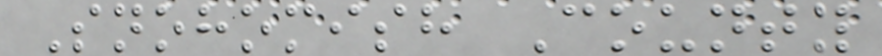Snohomish County
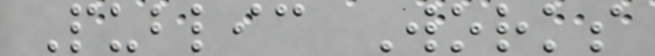Public Works
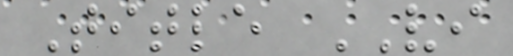Title VI
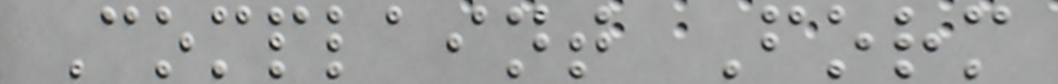Complaint Form
